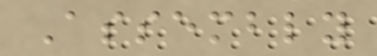Assembly
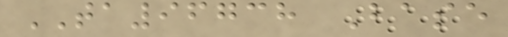TA96738 Base
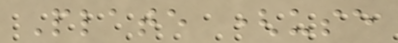Plate (use
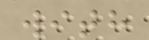with
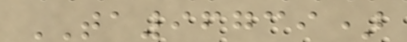TA96739)
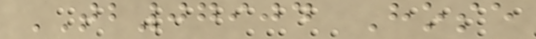TB07904 Hose
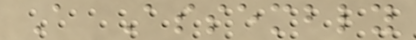A Assembly
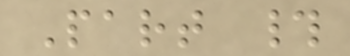Part #
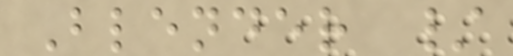Blender /
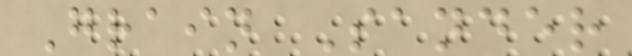Grain Sander
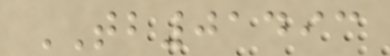TB01493
